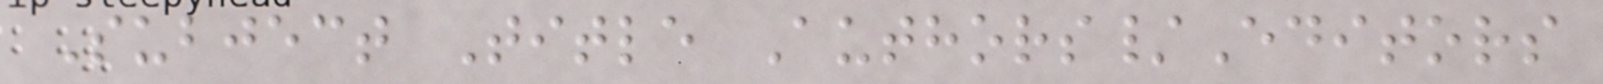Subject Title Authors/Editors
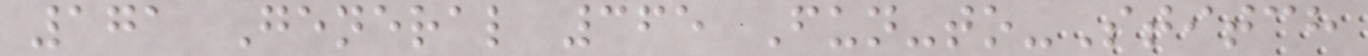171 General 365 Fun-to-Stitch
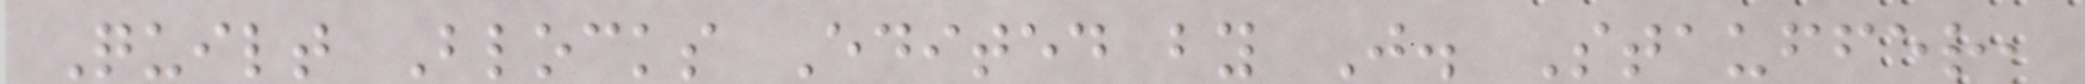Quilt Blocks Edited by J. Stauffer,
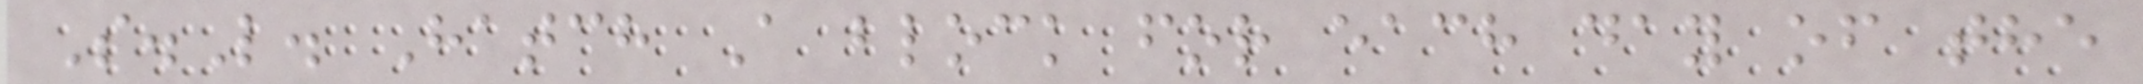S.L. Hatch A block for each day of the
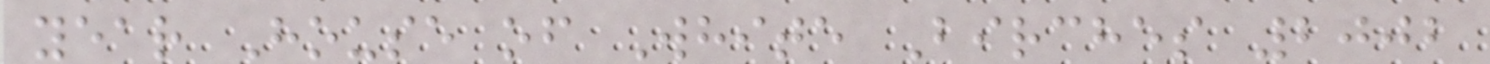year House of White Birches 2002
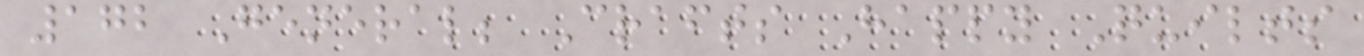172 General; Crafts Happy Quilts
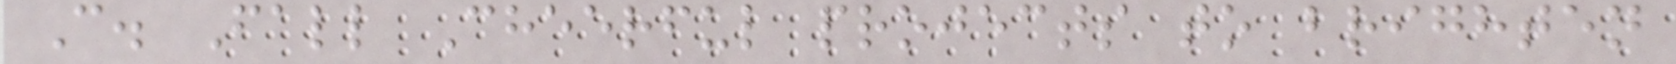C. Fall Cheerful projects to brighten
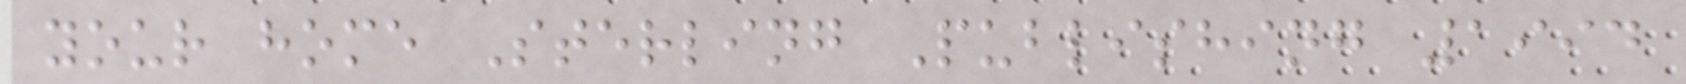your home Sterling Publishing 1994
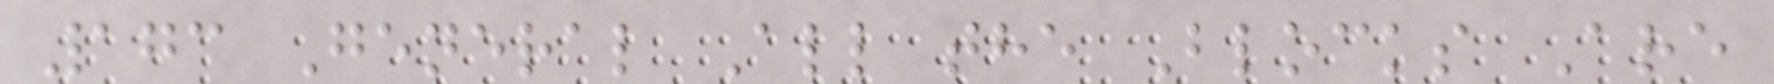173 General All the Blocks Are
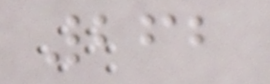262
